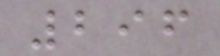296
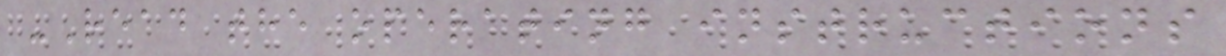-Read the operating instructions
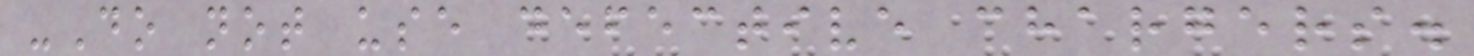-Do not use defective chargers.
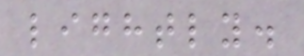lightly.
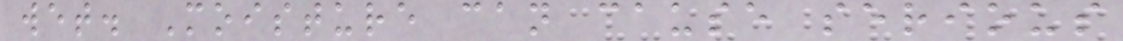wet. Moisture can cause serious
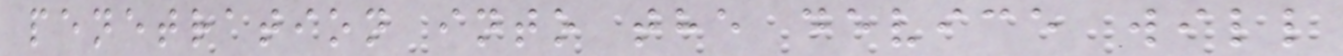penetration into the device will
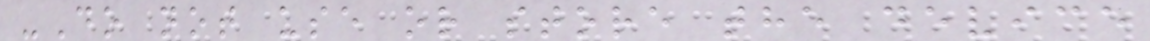-Do not use or store the device
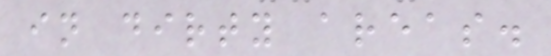in dirty areas.
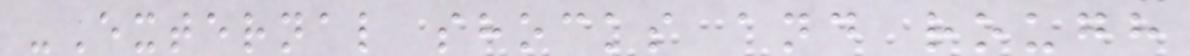-External shocks and rough
